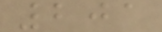201
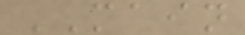MAIN
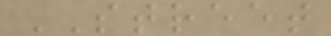STREET
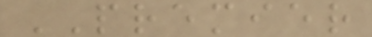PREMIER
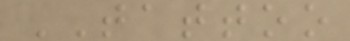TATTOO
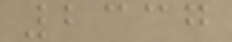2337
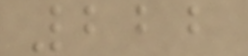222
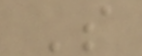S
